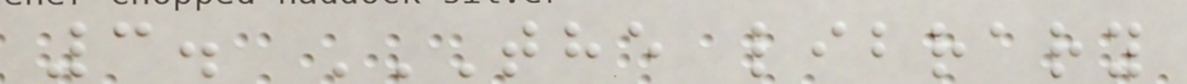3. THE LIBRARY
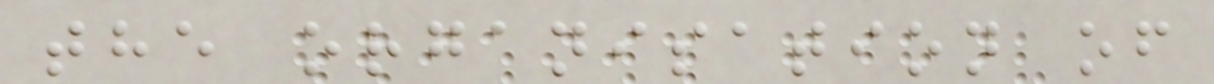the organisation of
